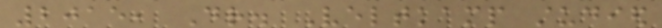2015, Dr. Veltkamp studied
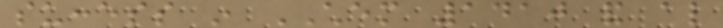success in CHEM 1410 and also
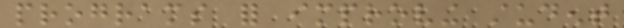programs for improving student
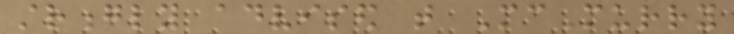strongly advised that McMurry
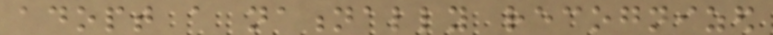adopt a nationally recognized
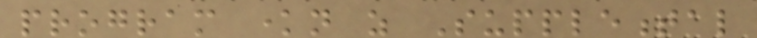program known as Supplemental
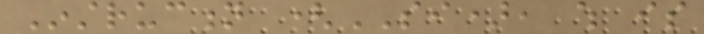Instruction (SI), which is
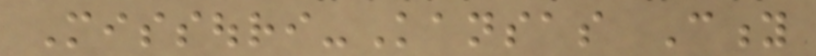Missouri-Kansas City
